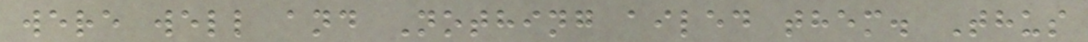were well and Nothing ailed them. Thus
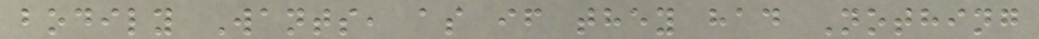bodily Wants, as if they had Nothing
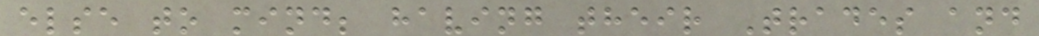else to mind; having their Trades and
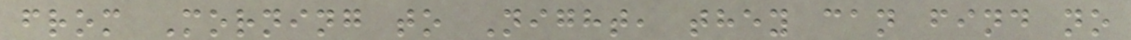from Morning to Night, they can find no
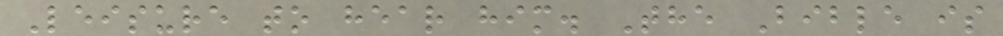Leisure to hear him. The Bible is
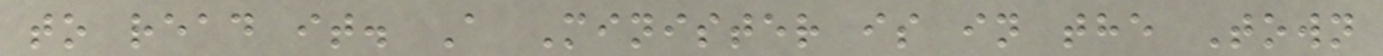to read it. A Minister is in the Town
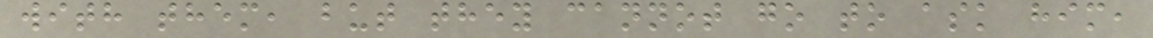with them, but they cannot go to ask him,
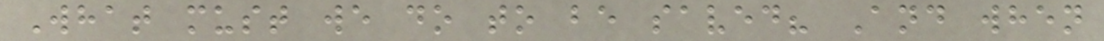What must we do to be saved? And when
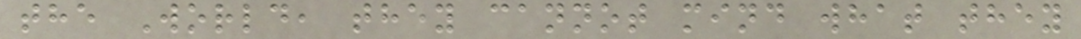the World, they cannot mind what they
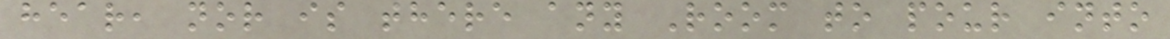hear, nor is there any Room to pour into
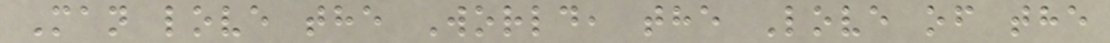Man love the World, the Love of the
